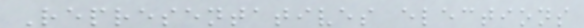Representatives elections
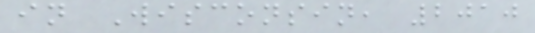in Wisconsin, 2010
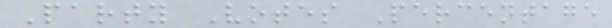Party Votes Percentage
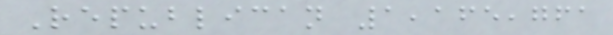Republican 1,165,761
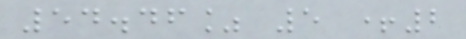54.46% 5 +2
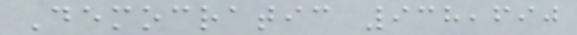Democratic 938,690
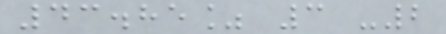43.85% 3 -2
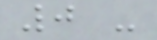0 -
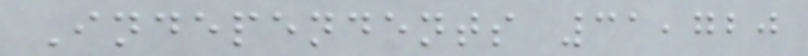Independents 31,720
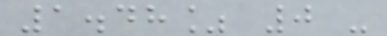1.48% 0 -
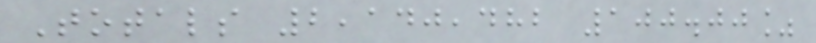Totals 2,140,482 100.00%
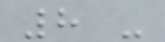8 -
